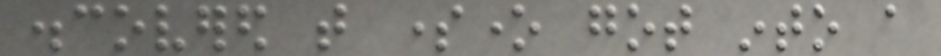discovered that someone got into a
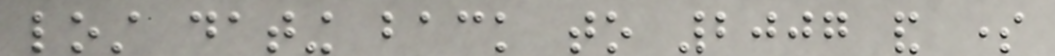lost dating back to 2007 and some
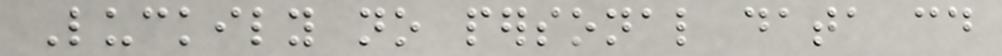Luckily no personal data could
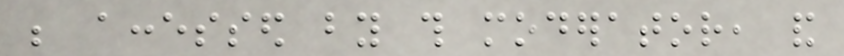be accessed by this moderator, and
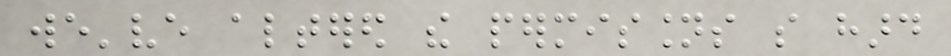we've altered the permissions so hard
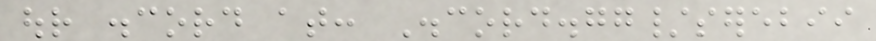our discord at: Discord.gg/serebii
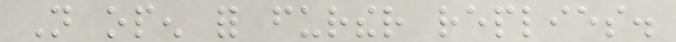Not open for further replies.
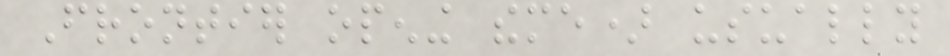Frontier opening theme) usually
